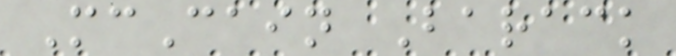McCain Barack
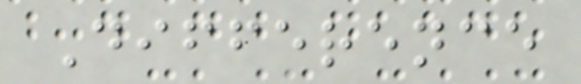Difference
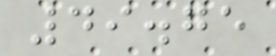49.75
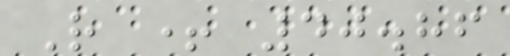R + 40.86
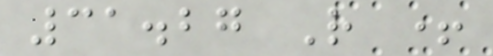31.27 R +
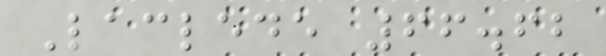Laclede 66.62
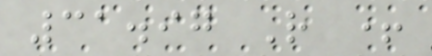31.97 R +
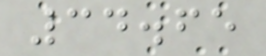34.65
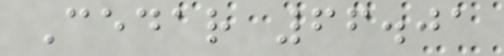Cedar 66.01
